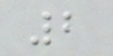2
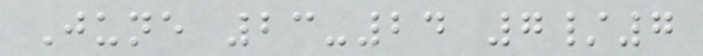June 23-24 7/7
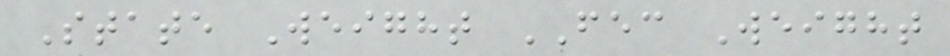State Weight FEC Weight
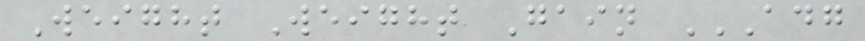Weight Weight Gain ADG
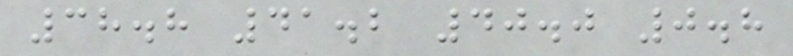38.8 41.2 40.0 0.8
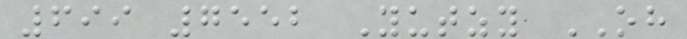699 7552 Yutzy OH
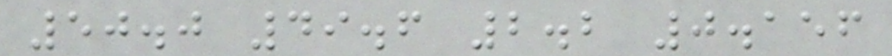50.0 49.6 2.2 0.156
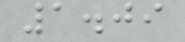1.09
